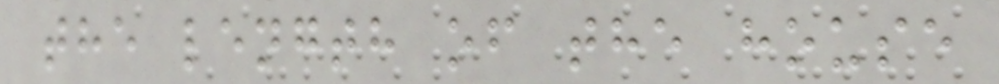the length of the house
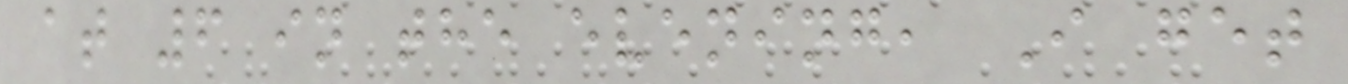at 6 in the evening, I get
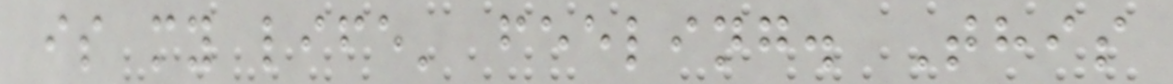is my life' feeling. This
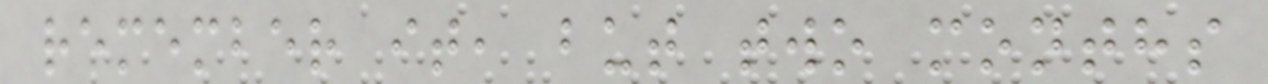remember it, but two months
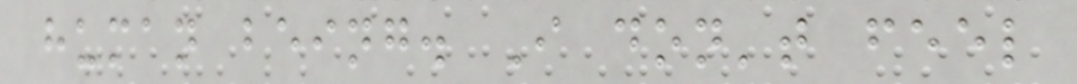human being. I don't feel
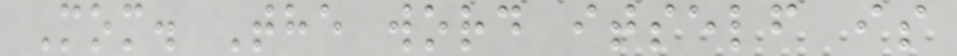Mom. The word itself is
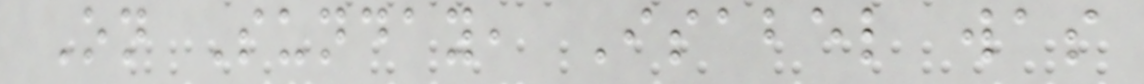On Sunday, Isabel was
